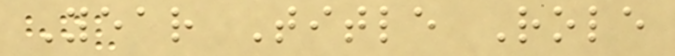Year Title Role
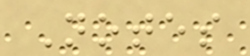Notes
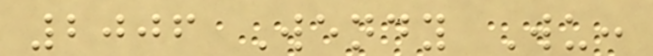2006 Wendy Wu:
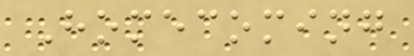Homecoming
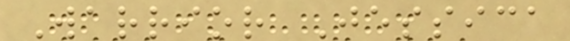Warrior Jessica
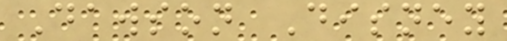Dawson Disney
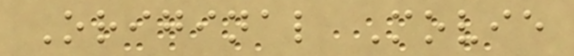Original Movie
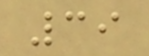39
